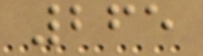265
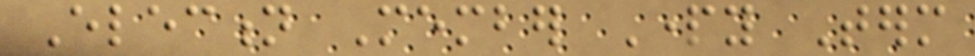Election Member Party Term
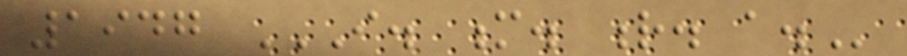1947 I. M. R. A.
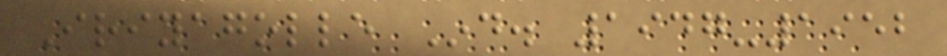Iriyagolle Ind. 1947-1952
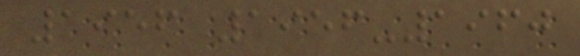1956 1956-1960
